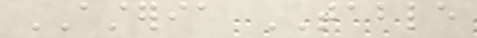ASTERIA TABLE
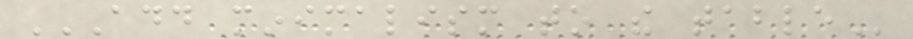ADD MINIMALISM TO THE TABLE
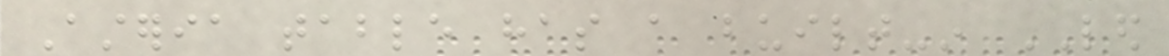Asteria table has a built-in LED
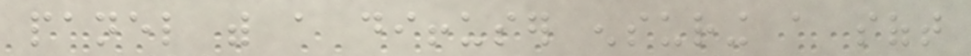panel with a diffuser ensuring a soft
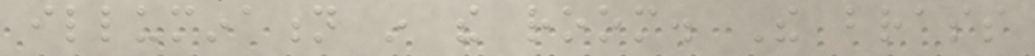illumination in the room. The brass
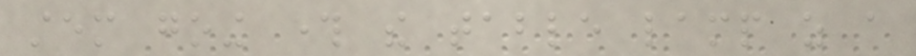stem going through the table lamp as a
